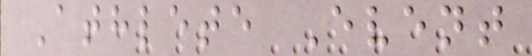Athlete Event
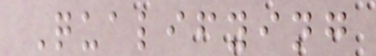Qualifying
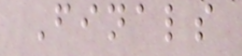Finals
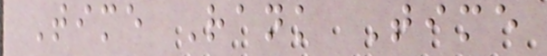Time Rank Time
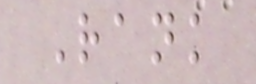Rank
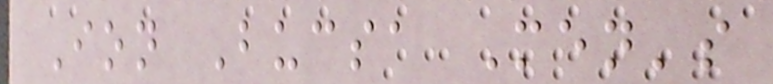Ion Bucsa Men's
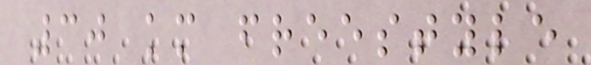30 km freestyle
